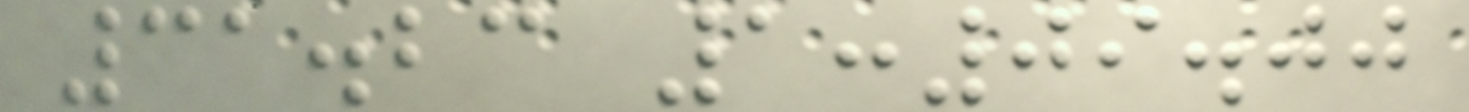31.23 1:09.00
